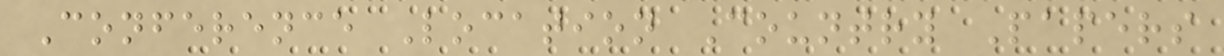Conference Location Country Papers
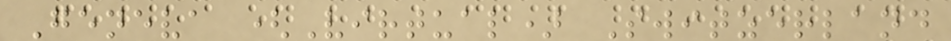Geneva (Virtual) Switzerland
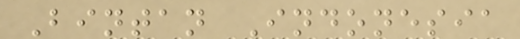Bintan Indonesia
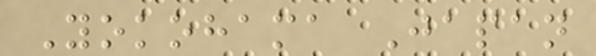Yokohama Japan
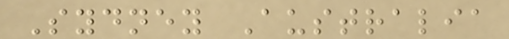Sydney Australia
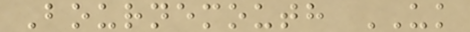Bournemouth UK
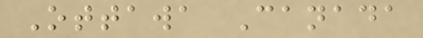Ottawa Canada
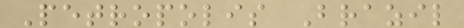Petropolis Brazil
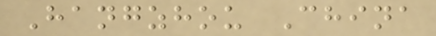Hangzhou China
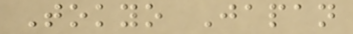Tokyo Japan
